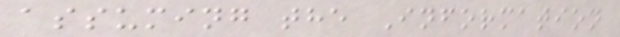assuming the Information
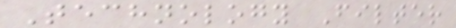Technology Filter
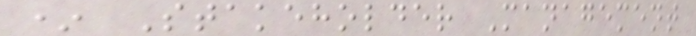* Stakeholder Management
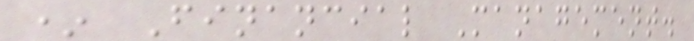* Financial Management.
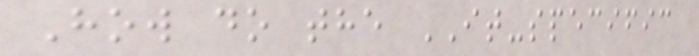How do the IT-specific
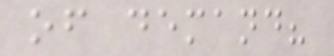of demand?
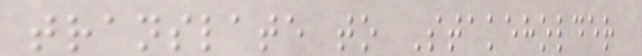translate to Stakeholder
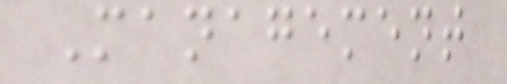Management
